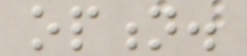option.
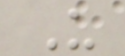Us
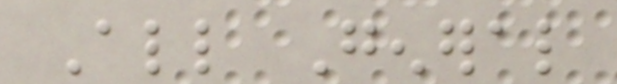All General
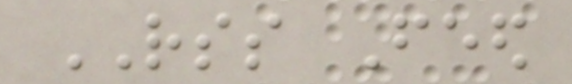RSS Feed
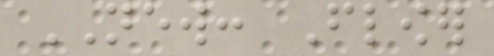NEW: Flower
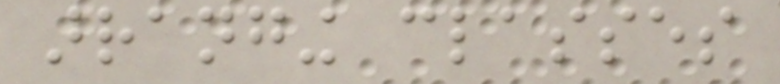arranging classes
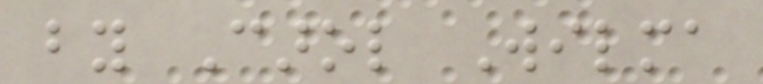by Carol Wilma
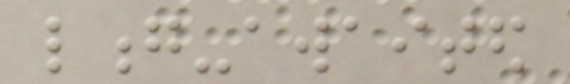long-awaited
